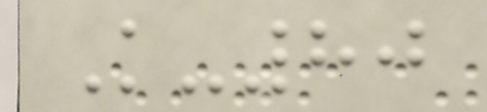K-80
